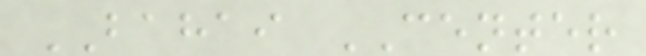BAHAI CENTER
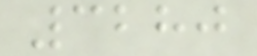3280
